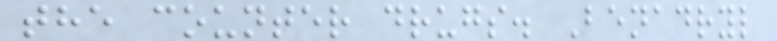the counter drugs. Benadryl
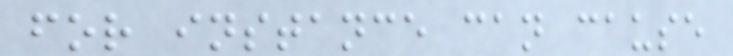for instance can cause
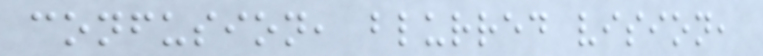confusion, blurred vision,
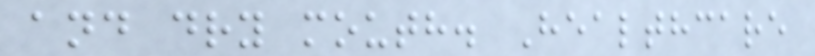and dry mouth. Healthcare
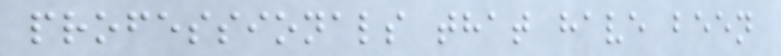professionals that have been
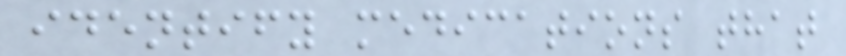identify medications that
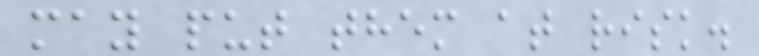may put them at risk.
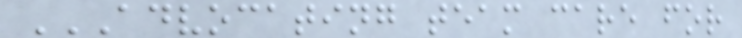ADVOCATING TEAM CARE FOR
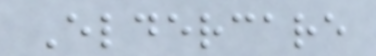Eldercare
